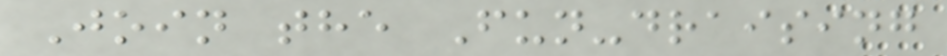Join the Fun-draising
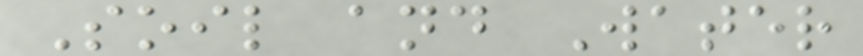Soil and Water
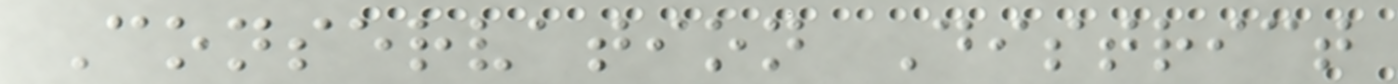Conservation District
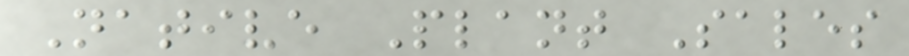Native Plant Sales
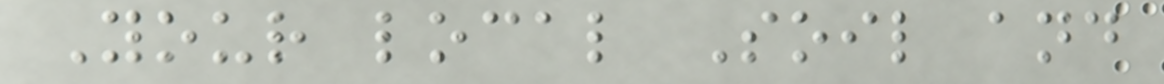Your local Soil and
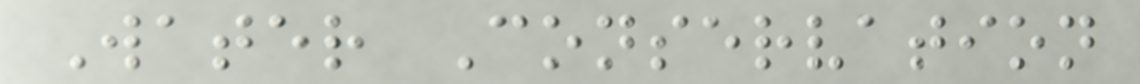Water Conservation
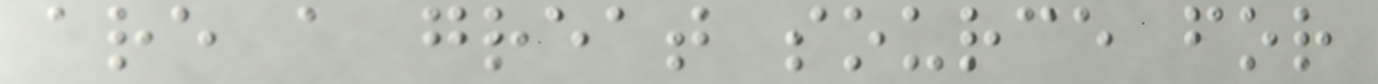are a great source for
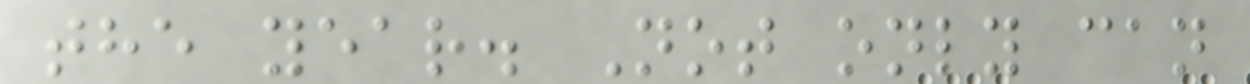the year. Not only can
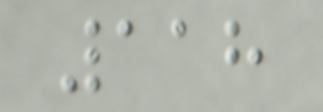118
